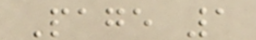Page 1
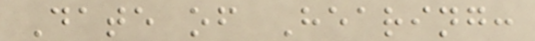Date of Hearing:
